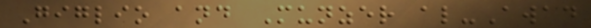Giglio and Munzer al-Awad
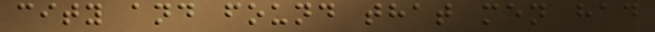city and found that men had
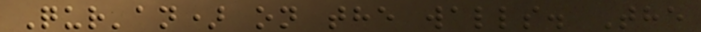Qur'an) on the walls. The
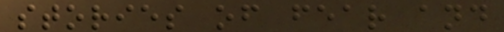stories of fear and
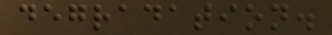degradation.
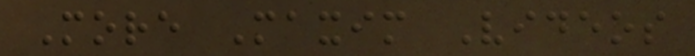More Maxim Videos
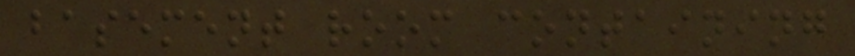basement room containing
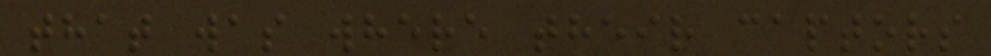that was where their captors
